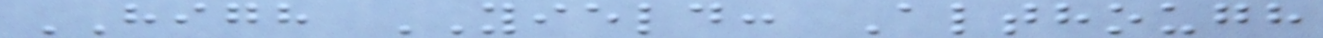HIGH YIELD: Although
